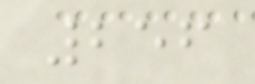256
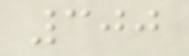300
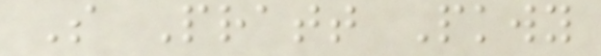S Pratt Pkwy
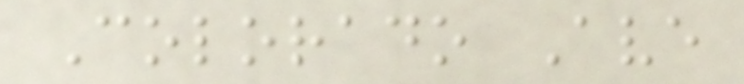Colorado Ave
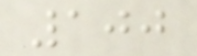100
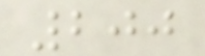200
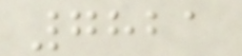7821
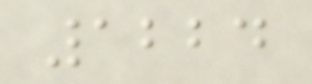1224
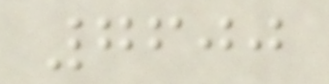7600
